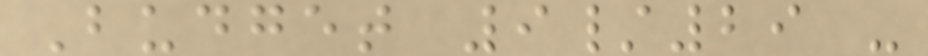Budget 9/29 -
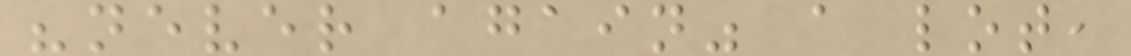"never again" a lot,
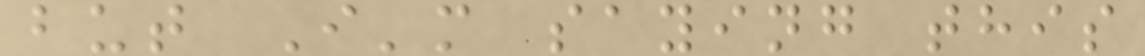but I'm saying this
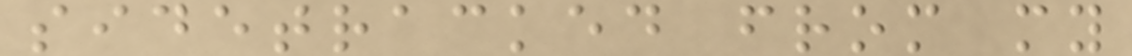sidetracked from my
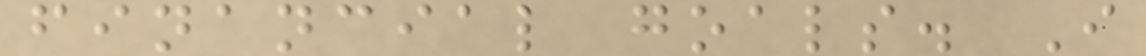financial goals. I
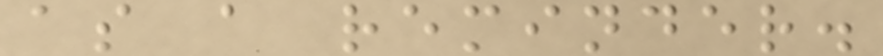as a reminder.
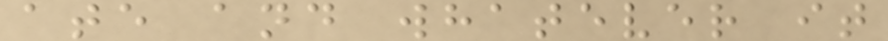ate and whatever it
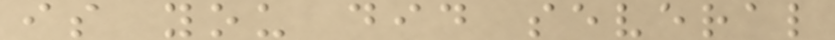is you did several
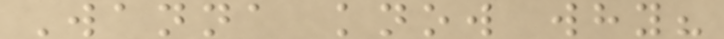Wanna know why?
